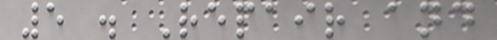5 . Repair and
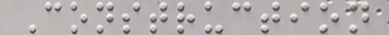Construction
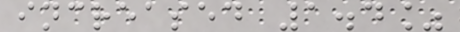increased 1.4%
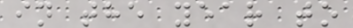in the year to
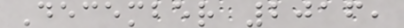December 2016,
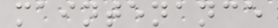maintenance
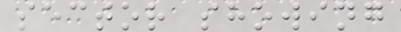sector showing
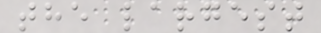the largest
